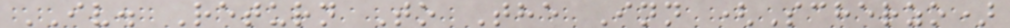IV. Return To The Inn (Scherzo)
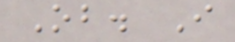Ob. I
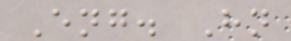Eng. Hn
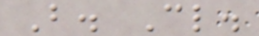B. Cl.
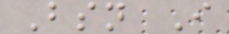Bsn I
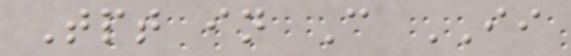Tpt in C II
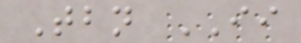Tbn II
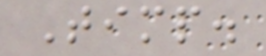Timp.
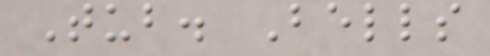Tub. Bells
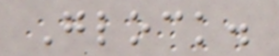Glock.
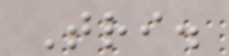Tri.
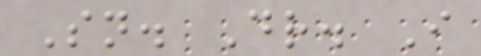Sn. Dr. I
